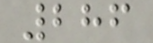286
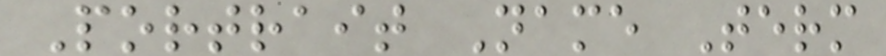Portrait Name Term
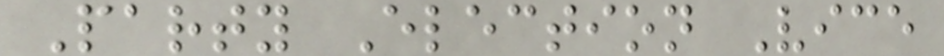Party Election Vice
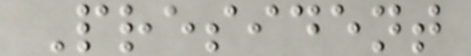President
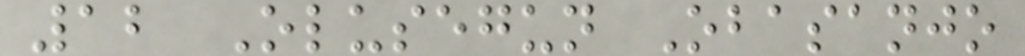12 Olusegun Obasanjo
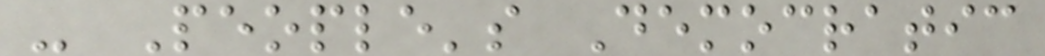- People's Democratic
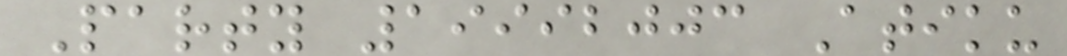Party 19992003 Atiku
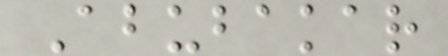Abubakar
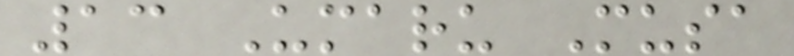13 Umaru Musa
